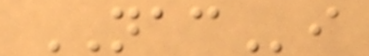NACi
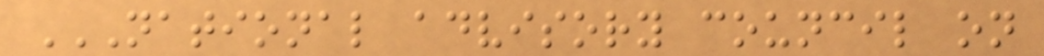NATIONAL ADVISORY COUNCIL ON
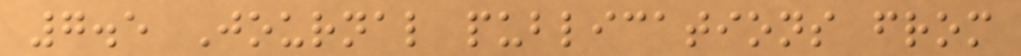7.5 Journal publications from
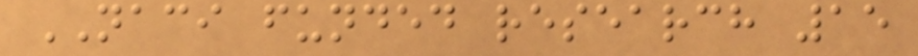NACI funded research 15
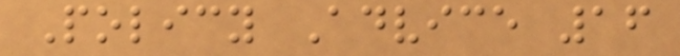Policy Advice 16
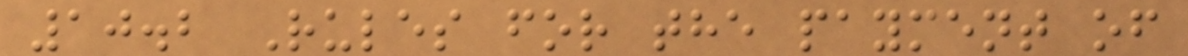10.2 Rules for the payment of
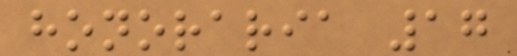honoraria 17
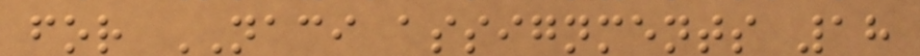for NACI assignments 18
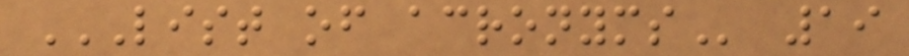LIST OF ACRONYMS 19
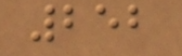252
